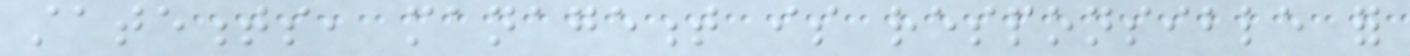statements, management is responsible for
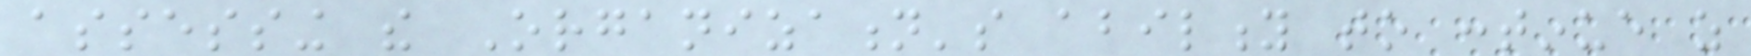assessing the Organization's ability to continue as
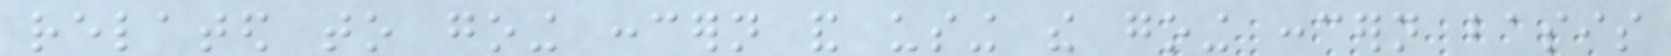related to going concern and using the going concern basis
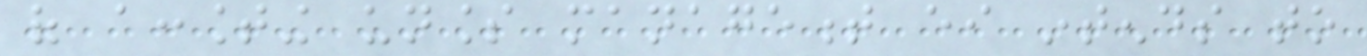of accounting unless management either intends to
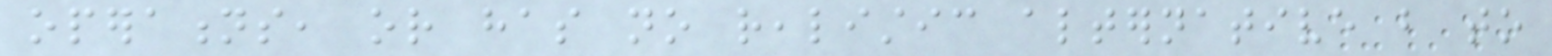operations, or has no realistic alternative but to
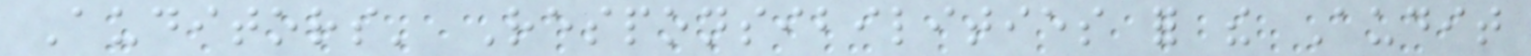Auditors' Responsibilities for the Audit
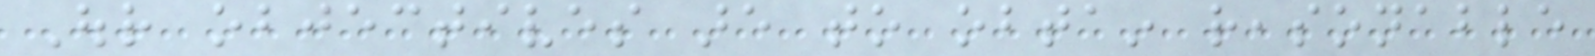Our objectives are to obtain reasonable
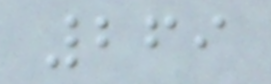269
